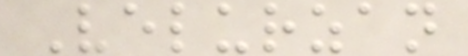Velurzan
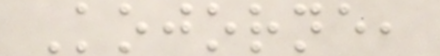Kojorne,
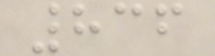836
